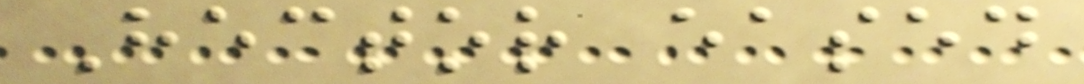Hector eased
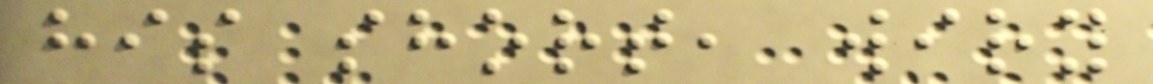his short, wiry
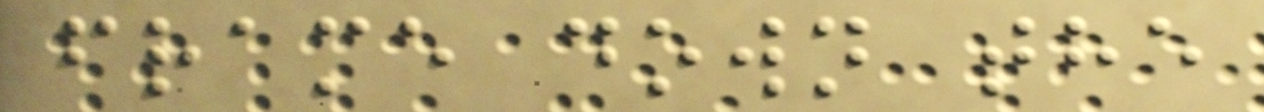frame down the
